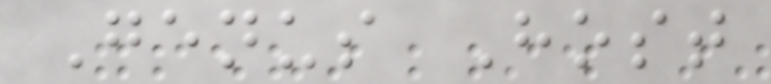Genus Host
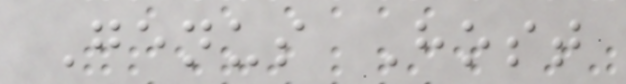Genus Host
